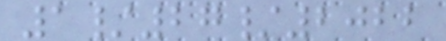1/27/2022
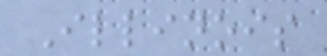Illinois
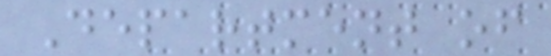Department of
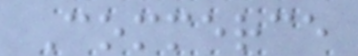Commerce
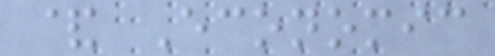& Economic
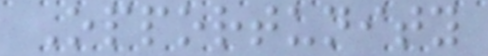Opportunity
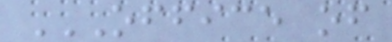OFFICE OF
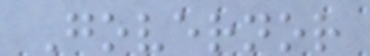Governor
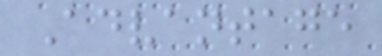Advantage
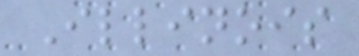Illinois
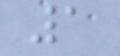1
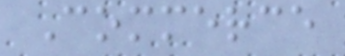Commerce
